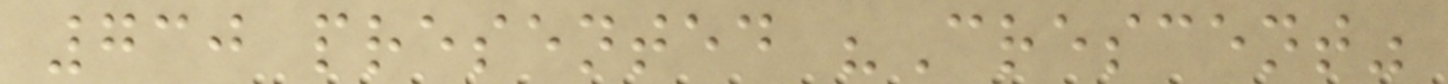730 presented "Crescent"
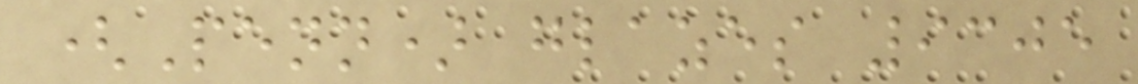(Penn) glazes 9305
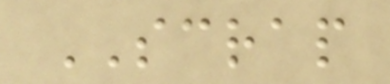SCRAP
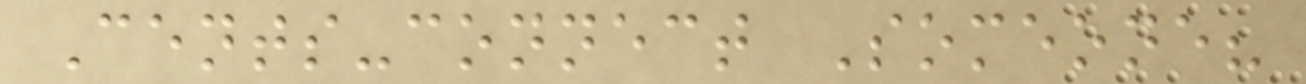Cents-connect Someone?
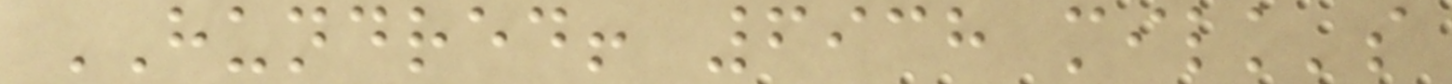HUNDRED! 6938 milk's
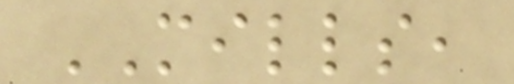MILLS,
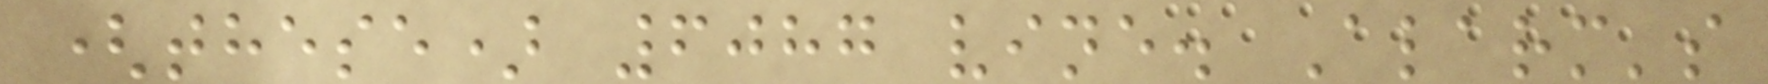(these) 6087 vine. Alarm's
